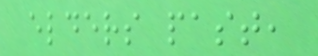elders past,
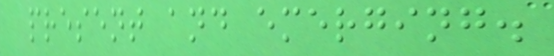present and emerging.
